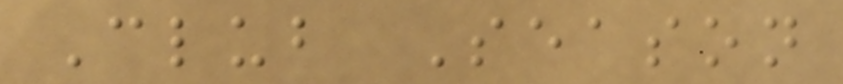Club Season
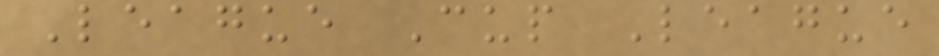League Cup League
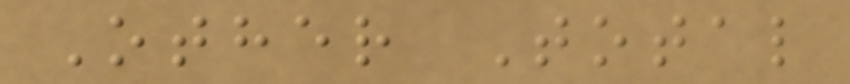Other Total
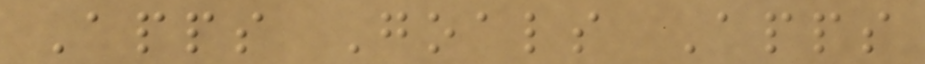Apps Goals Apps
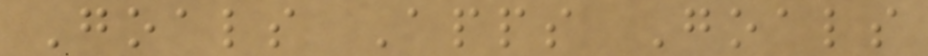Goals Apps Goals
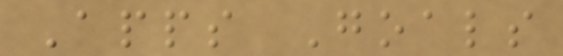Apps Goals
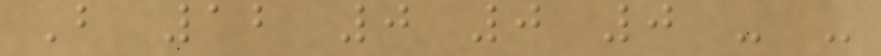B 12 0 0 0 - -
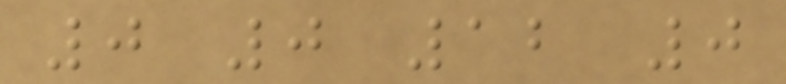0 0 12 0
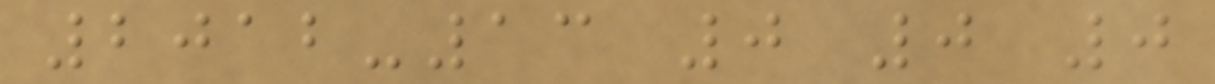2012-13 0 0 0
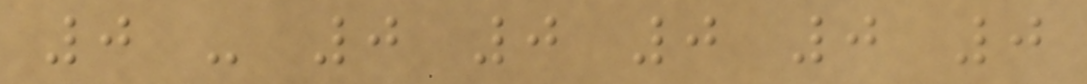0 - 0 0 0 0 0
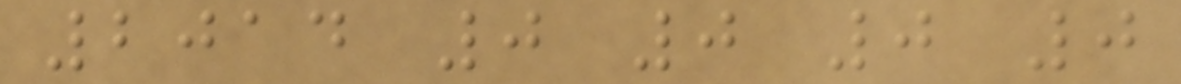2014 0 0 0 0
